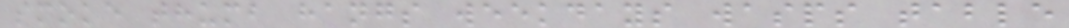smoke thumb hangs weekdays wasps table
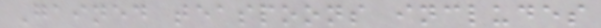Gained teaspoons includes
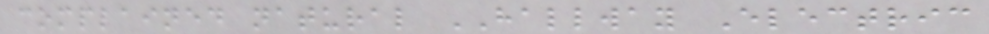complained natural HALLWAY Electric
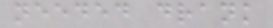needed drank
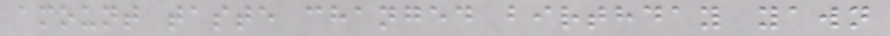amount taste changed birthday yawn
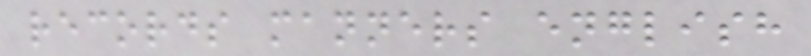records manners english
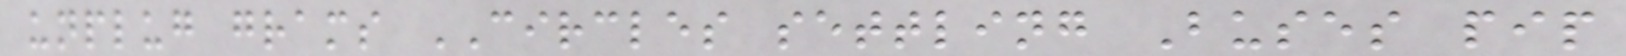unplug grams CIRCLES settling Buses pip
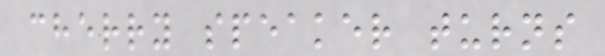cherry speaker turns
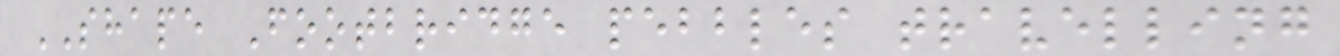SHAPE Footbridge pebbles travelling
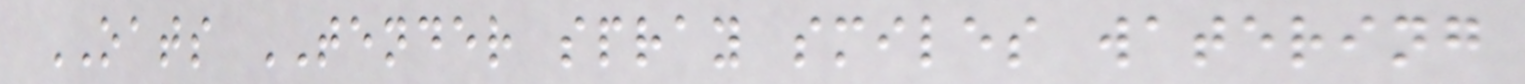OATS TENDER spray smiles watering
